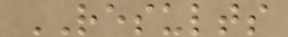RESULTS
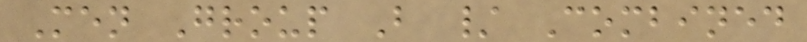Men Group B / Combined
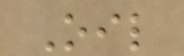Oil
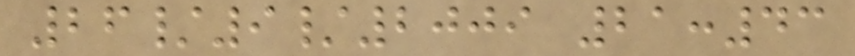26/9/2009 21:43
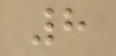8
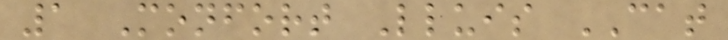1 Monfort Lluis CAT
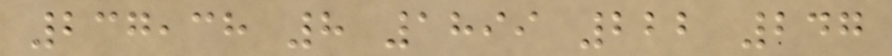237,38 8 1899 222 247
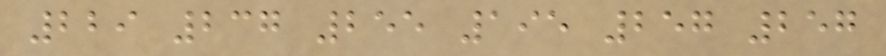229 237 255 195 257 257
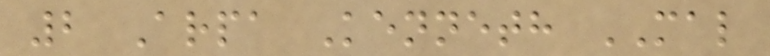2 Arpa Kenneth MAL
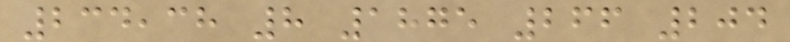234,38 8 1875 266 204
